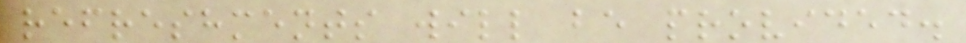refreshments will be provided.
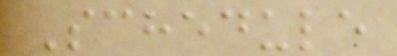Schedule
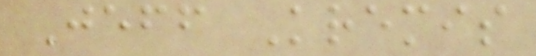Jeff Kremis
